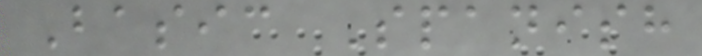Basic Spanish
